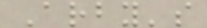Arby's
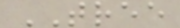TREE
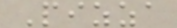Pizza
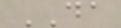DA
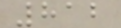812
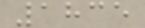1835
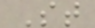St
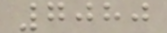7080
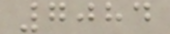7084
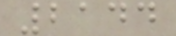2144
